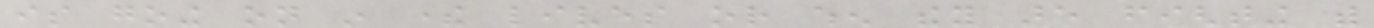is going on in there lives or when they are fighting with
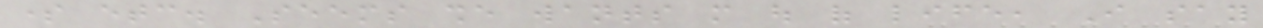some etc. Seems she wants more out of life, I say
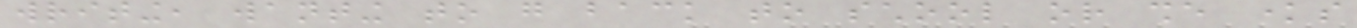writing, wanting to go back to school or she knows
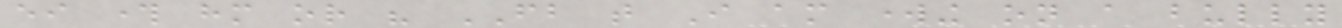either through him or his FB that I am working on a bully
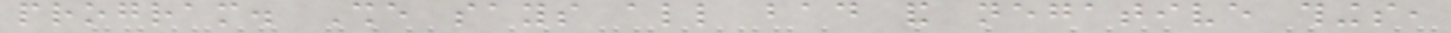program. She says all bad and negative things,
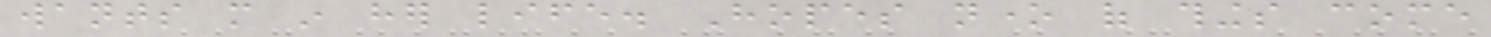wants more in her life. Hopes none of things come
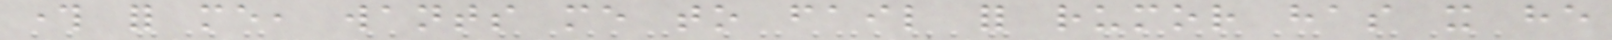through for me, wants me to fail for rumor has it he
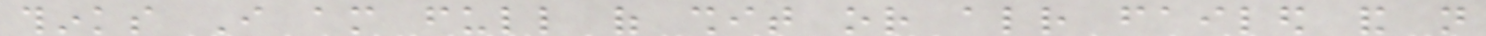thinks I am full of shit or already failed and not
